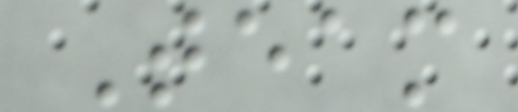Team
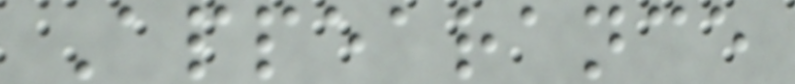Appearance
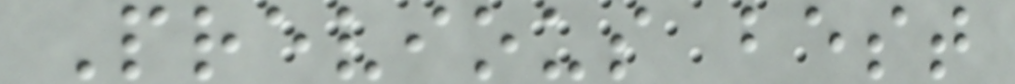Previous best
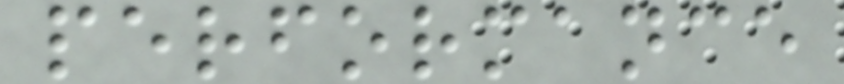performance
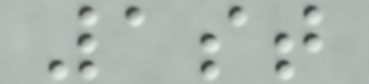1st
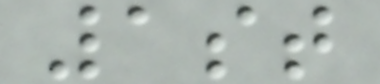1st
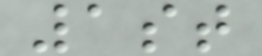1st
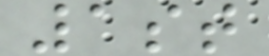1st
